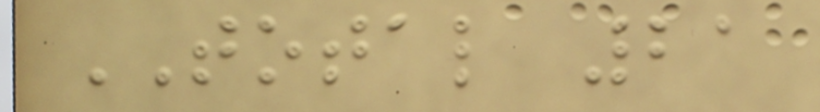TOTAL 21
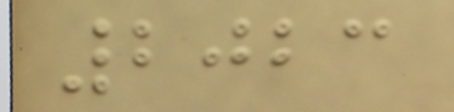2023
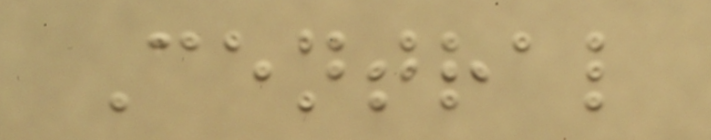Central
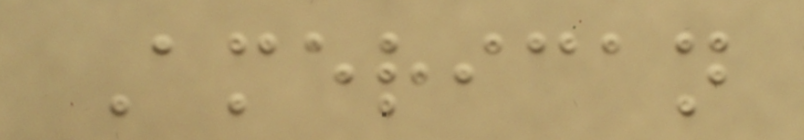American
